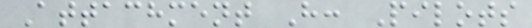Attachment H: Pilots
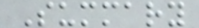Summary
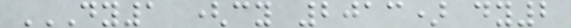DY1 (CY 2013) DY2
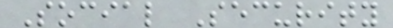Social Security
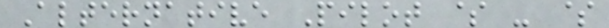Alternative Pilot $ - $
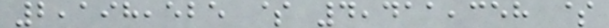2,198,525 $ 4,411,358 $
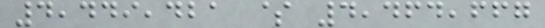4,449,421 $ 4,464,667
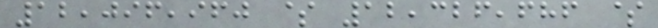12,096,960 $ 12,326,686 $
